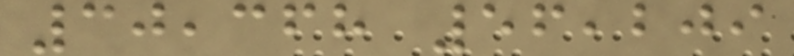30,368 56,209
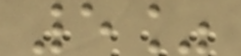5%
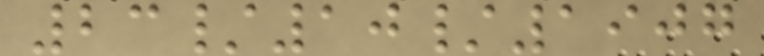23/10/1907
